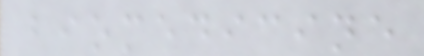biomedicine
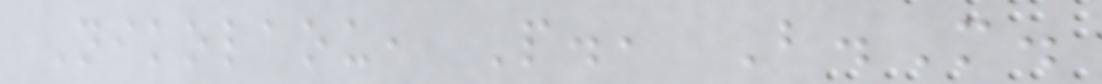Nikolaou, P., B.M.
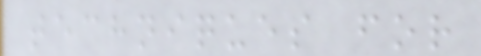techniques for
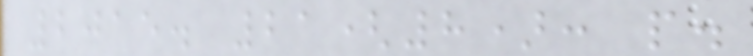2015. 21(8): p.
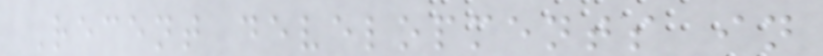Recent developments in
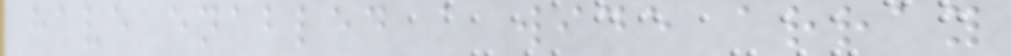have enabled a wide array
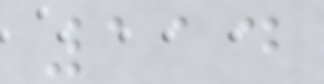114
